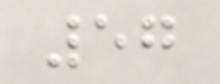57
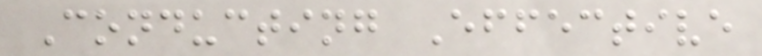Conducting Effective
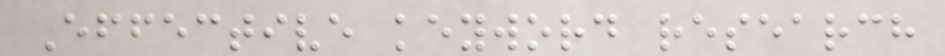Effective keyword research
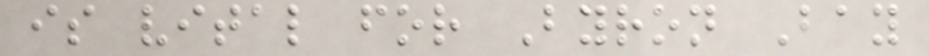is vital for Byron Bay
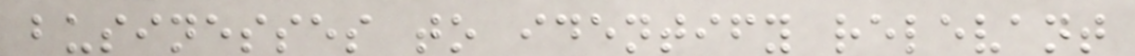businesses to identify relevant
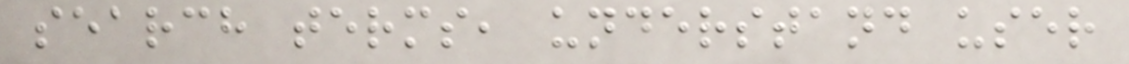search terms, understand user
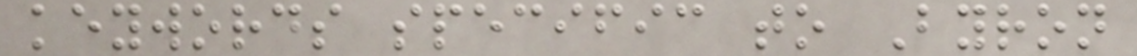keywords specific to Byron
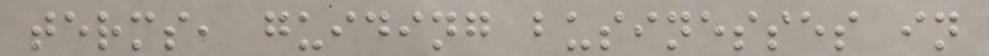terms, guiding businesses in
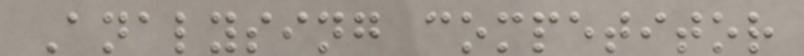Analysing competitor
